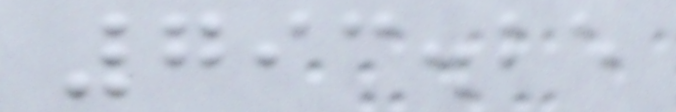793.25
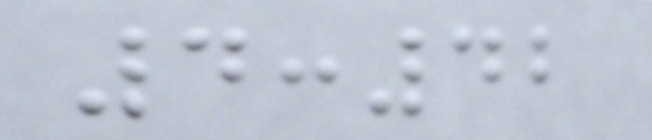4:42
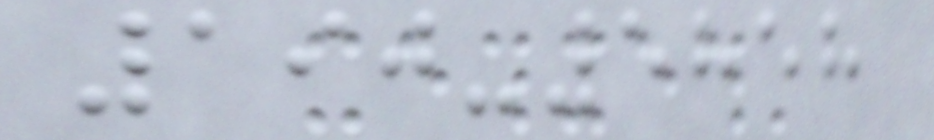190-5858
